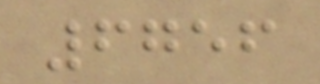6756
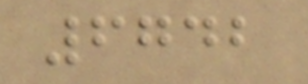6742
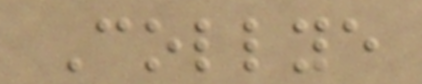Collye
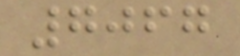7067
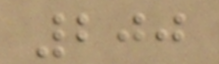200
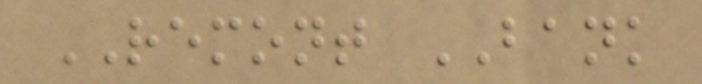REMONT BANK
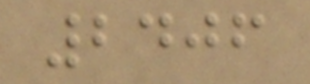2406
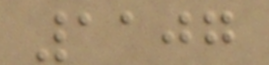1107
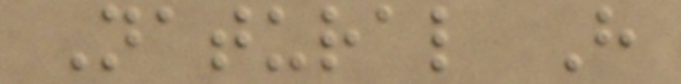Natural H
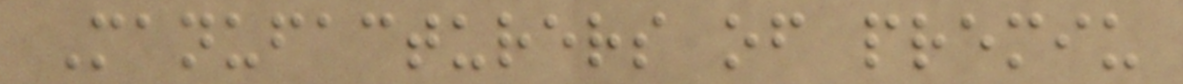Manufacturers of premiu
